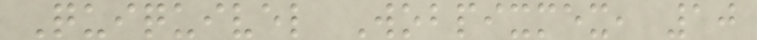Quiquivel Wobpixmex, 10
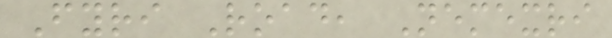Fyri Road, Nemexri
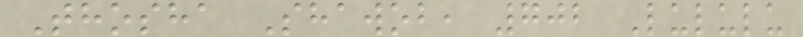Thosha Shawob, 702 Lululu
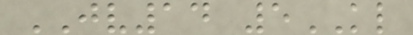JV14 5KL
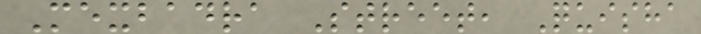Mexbadra Street, Quisha
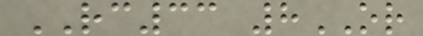RC33 8OR
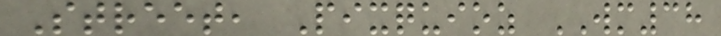Street, Pixquioz WM38
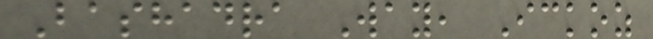Bashadra Way, Ickoz
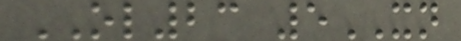OL23 5XN
